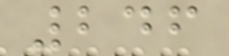246
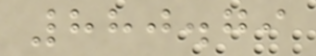880.79
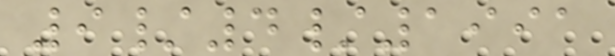9/4/1991
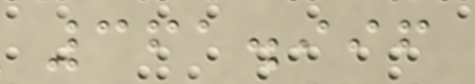361.996
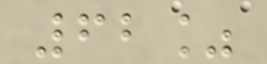62%
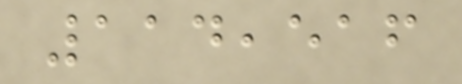114,516
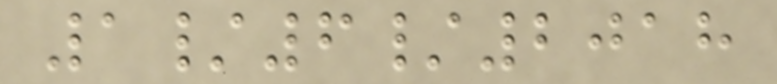1/6/2018
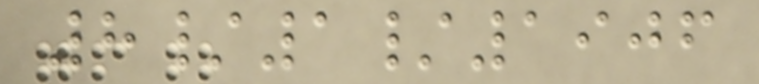8/1/1906
